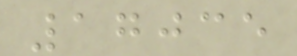17035
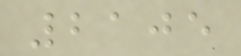2105
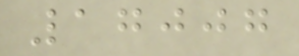17007
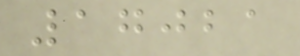17021
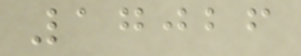17026
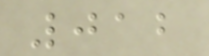012
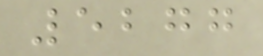5277
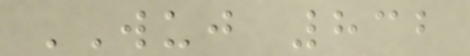WUJ 832
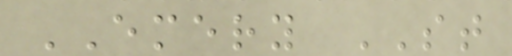EMERY ST
